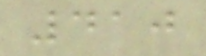410
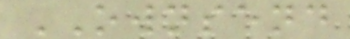OWNSEND
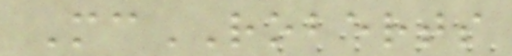McROBERTS
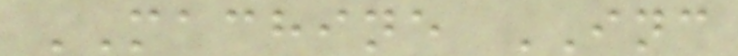MACHINE INC
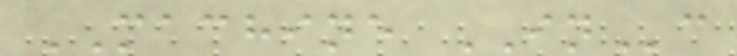MACHINE INc
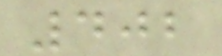402
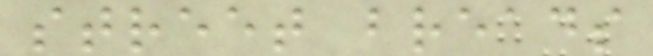street breads
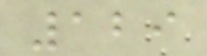129
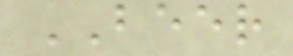BEER
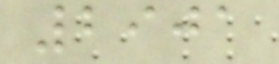2901
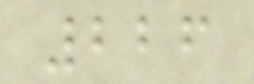226
